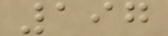197
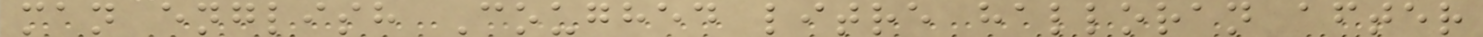man english Coughed litre halloran after
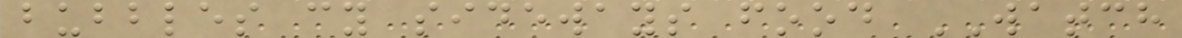bubbles cy sideways food WATCH
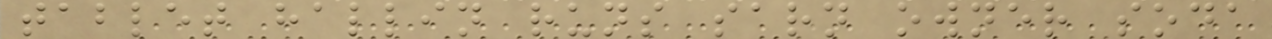tablet hallin runs sarn owner soda
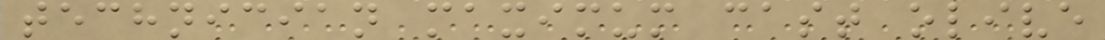technician maximum cast olive
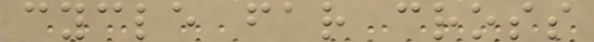cycle far cross
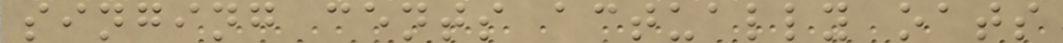singing cents actually oats
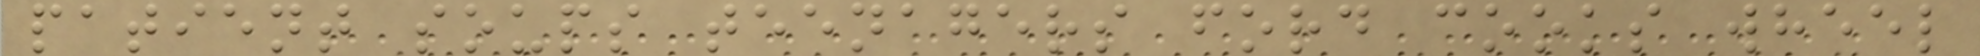patient soups teenagers ford cooks wheel
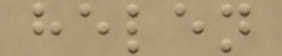helen
